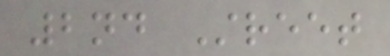2nd Street
